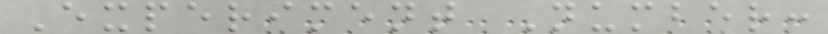Experiment Number:
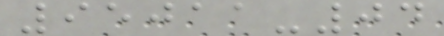95011-04
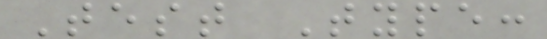Test Type:
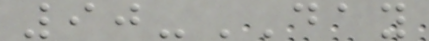90-DAY
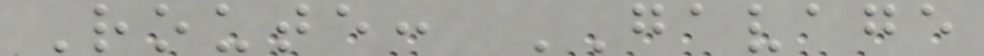Route: GAVAGE
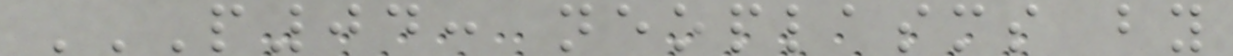P04: NEOPLASMS BY
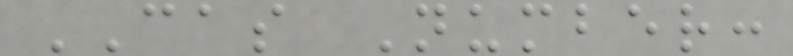CAS Number:
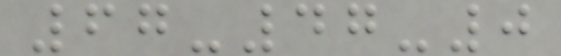67-47-0
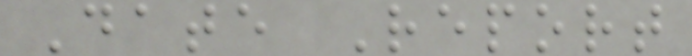Date Report
